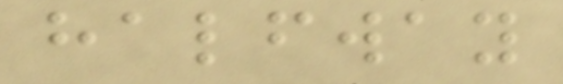halfway
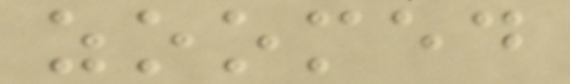zoomed
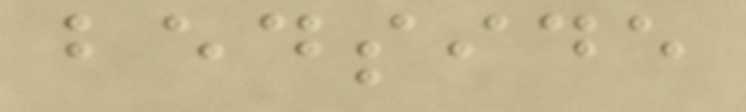bedside
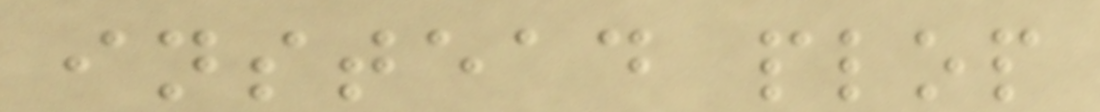instead plop
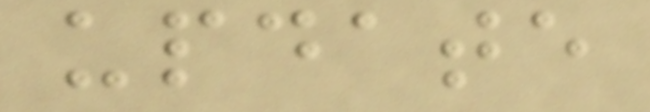update
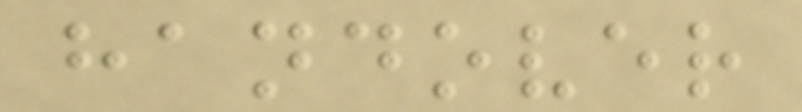handover
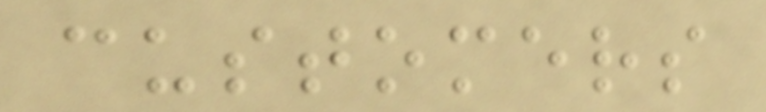customers
